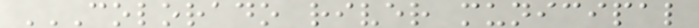COLORADO RIVER MUNICIPAL
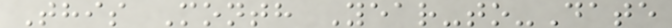This Month Year-to-Date
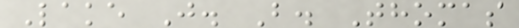Lake J. B. Thomas
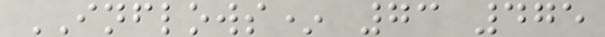INFLOWS* 73 475
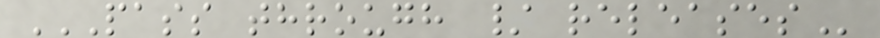PASS THROUGH / RELEASES
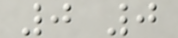0 0
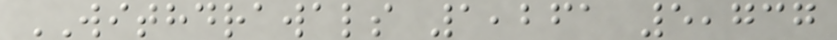WITHDRAWALS 1,261 5,737
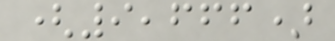(9,666)
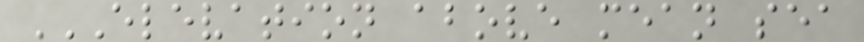ELEVATION ABOVE MEAN SEA
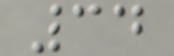34
